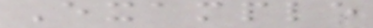Example
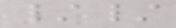//
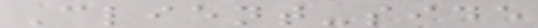Client-side
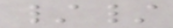//
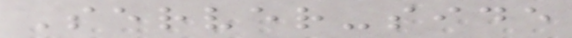Server-side
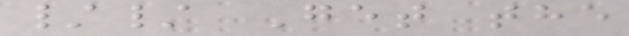// Get the
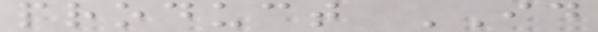product ID
